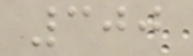300
